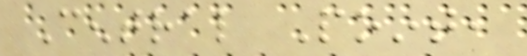Central Point,
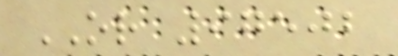OR 97502
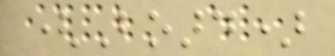(Board)
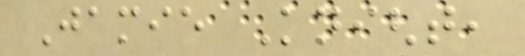Jamie Knight,
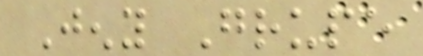Jeny Grupe
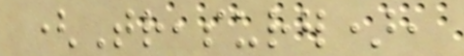(Treasurer),
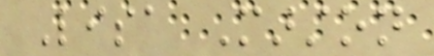Lisa Marston
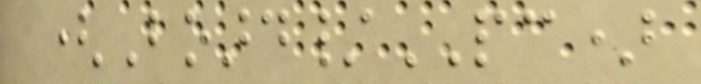(Board/PC)
